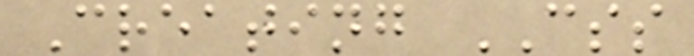Creating CSS
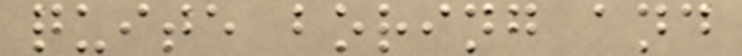quite boring and
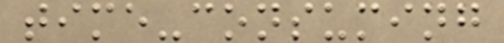time-consuming
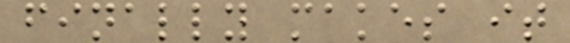finally makes it
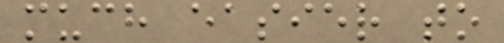much easier to
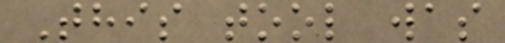This tool was
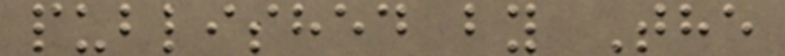published by The
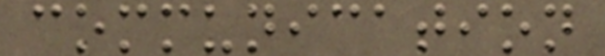communication
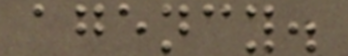agency.
